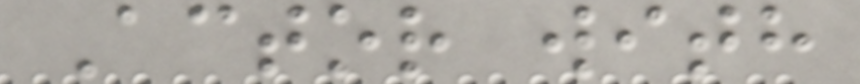Actor with
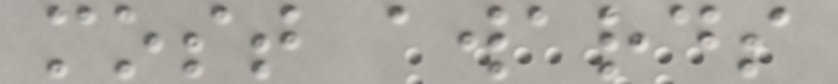most awards
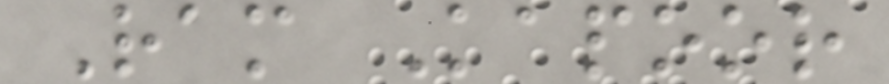Ram Kapoor
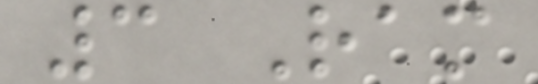3 Ram
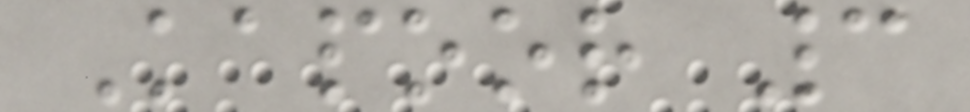Kapoor 3
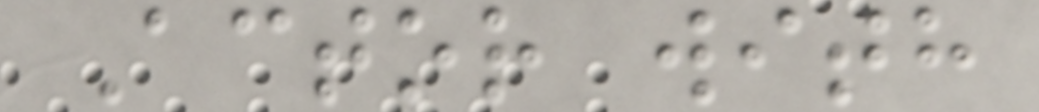Actor with
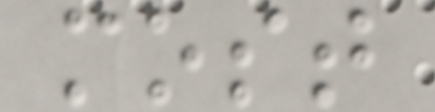most
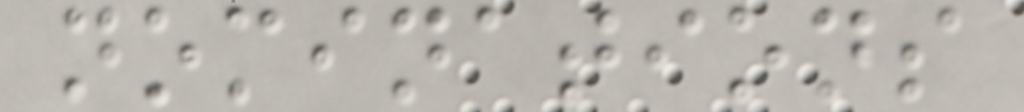nominations
